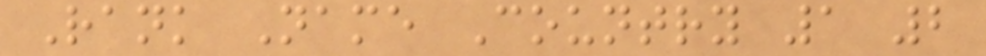Rank Name Country 1 2
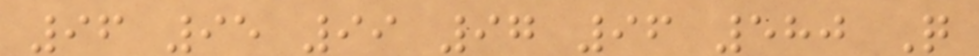96 95 99 97 96 580 Q
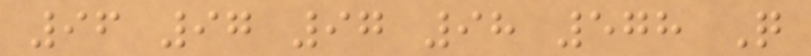96 97 97 98 578 Q
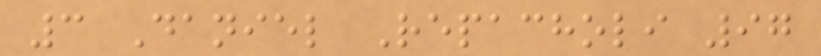3 Daniel Repacholi 97
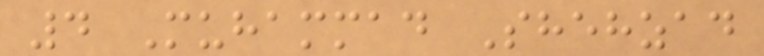4 Muhammad Shehzad
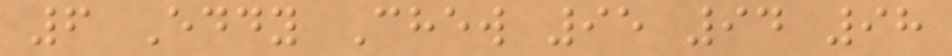6 Eddy Chew 95 94 98
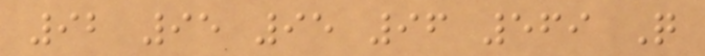92 95 95 96 569 Q
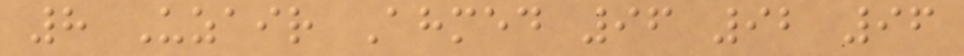8 Uzair Ahmed 96 92 96
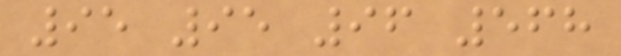95 95 96 568
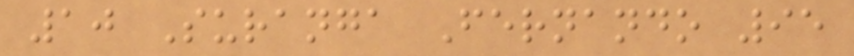10 Suranga Fernando 95
